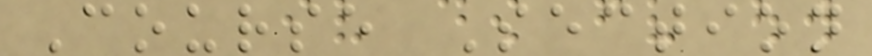Course Section
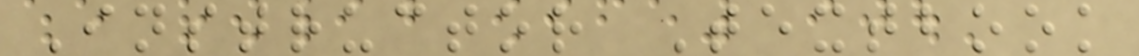Instructor Textbook
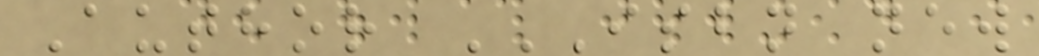Author ISBN NEW
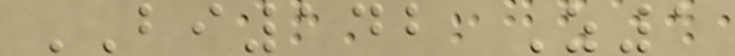BI142 Z1
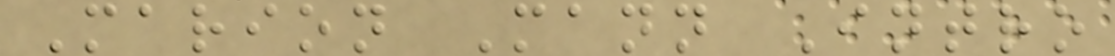Marion Mann Intro
